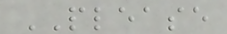PLEASE
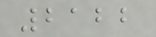2122
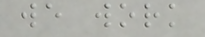we work
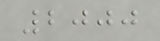2000
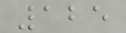125
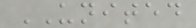UNITED
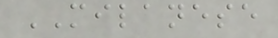MILANESE
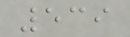539
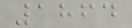1864
